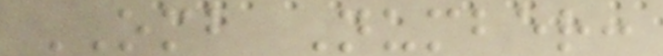OMB Number:
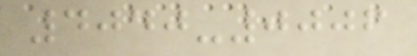4040-0006
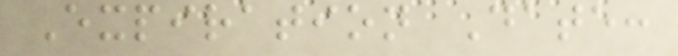Expiration Date:
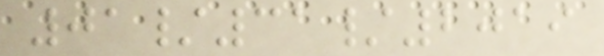01/31/2019
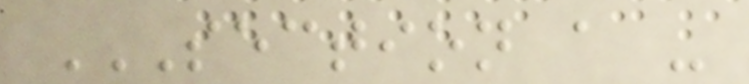SECTION A -
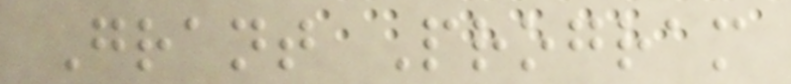Grant Program
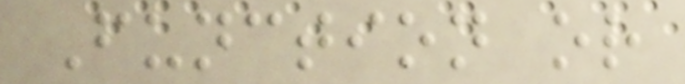Function or
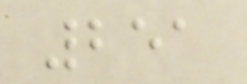251
